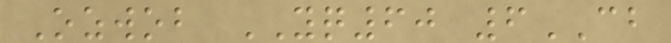Ozwob YQ60 6CB
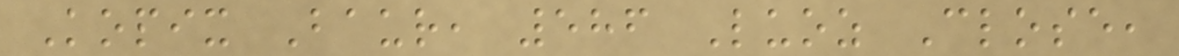Kopix Baur, 586 Luoz Close,
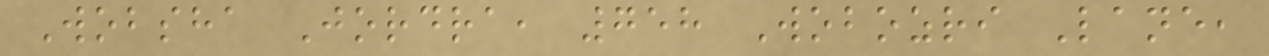Wobsha Jordra, 758 Wobozri Lane,
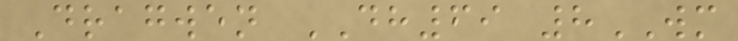Dragwen DH69 8WM
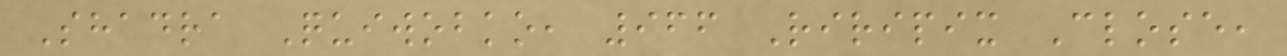Shadra Quiwobko, 966 Riripix Close,
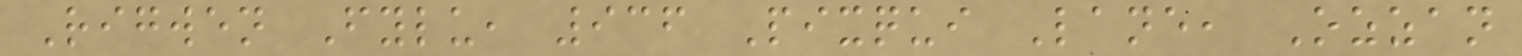Rigwen Fylu, 936 Pixqui Lane, Ozzan
